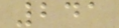241
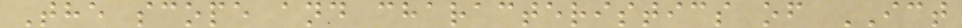The scope and characteristics of ICT
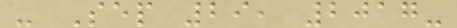- Sep 29, 2017-
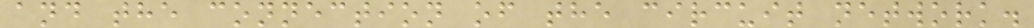and the connection of the circuit network.
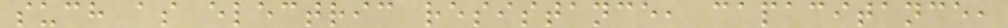such as electric resistance, capacitance,
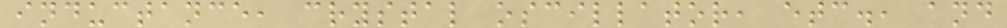inductance, crystal oscillator, etc., and
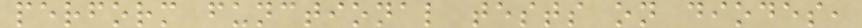perform functional tests on diodes,
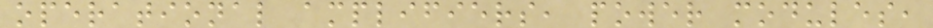operational amplifiers, power modules,
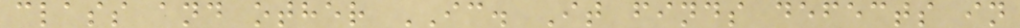class and other IC. It finds defects in
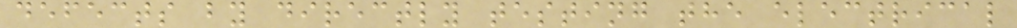defects by directly testing the electrical
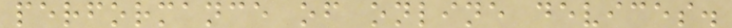performance of online devices.
